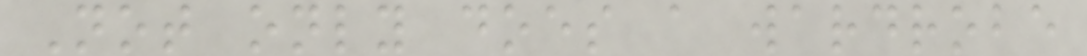Not only does a wardrobe
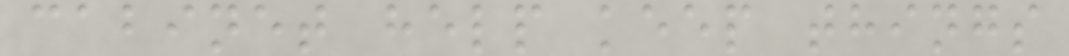cabinet help keep things
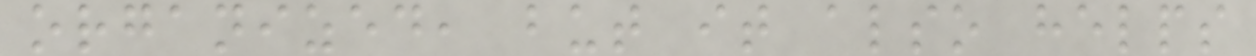organized, but it also helps
